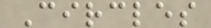Circles
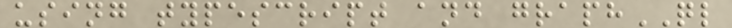using typescript and graphQL
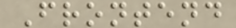Frontend
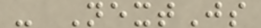- NextJs
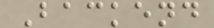Backend
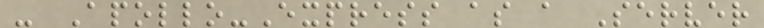- Apollo-Express as a Server
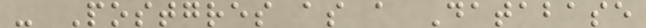- Postgres as a Database
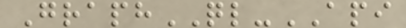GraphQL-API
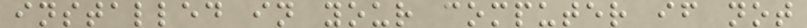installed in your computer if not
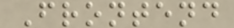Frontend
